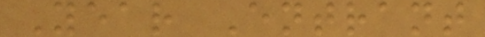Year Entrant
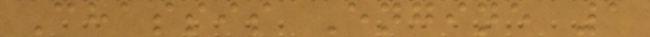Chassis Engine 1
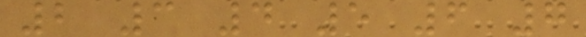2 3 4 5 6 7
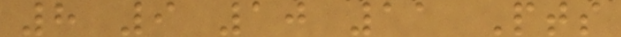8 9 10 11 Pts
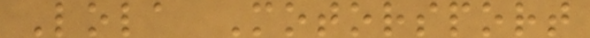Lola Motorsport
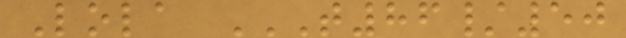Lola T86/50
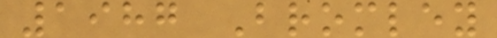1987 Bromley
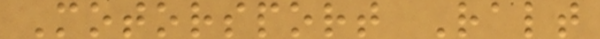Motorsport Ralt
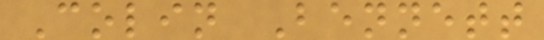Colin Bennett
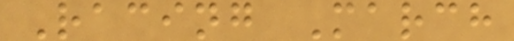Racing March
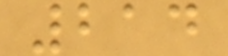214
